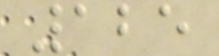125
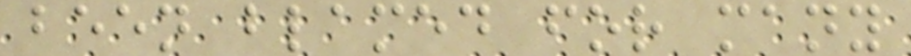been blamed for many
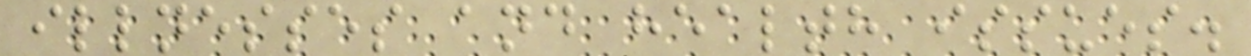illnesses and health issues.
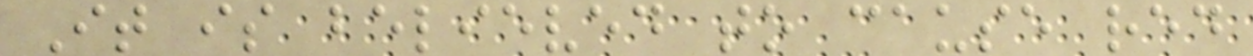It is believed to cause red
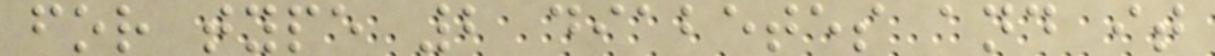for type 2 diabetes and it
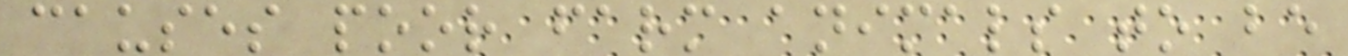causes poor farm animals to be
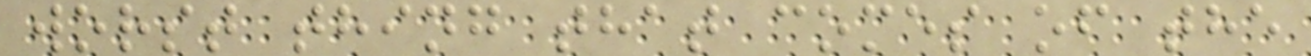worst thing that comes of the
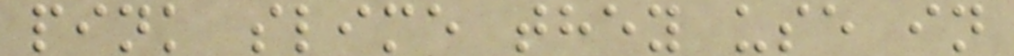pink slime they use in
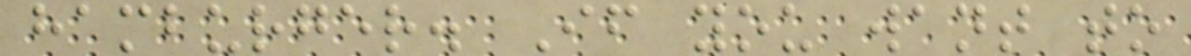hamburger. If you want to
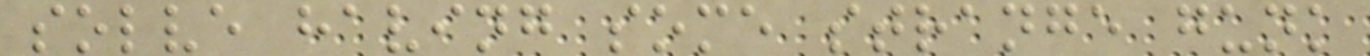solve having some strange gunk
